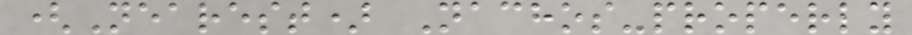(Nearest) Nachos-properly
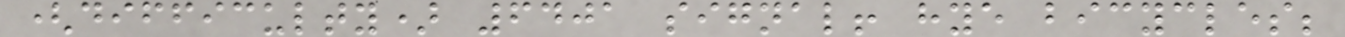(difficulty) 6401 signal! hye bicycles;
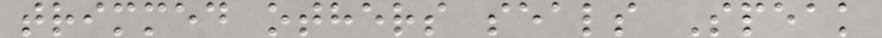trimmed others seals Speak
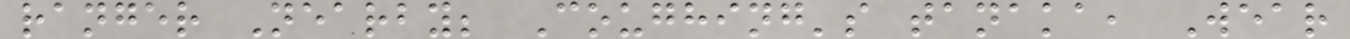ranger Nearby; Coughing's tanaka, Wear
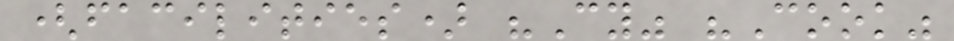(facilities) "Cy" "Cook"
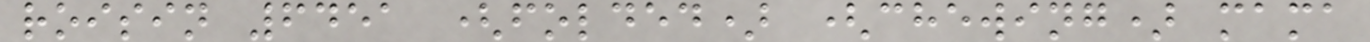roisin 6451 (folded) (chewing) mama
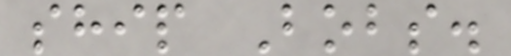ship Bobs.
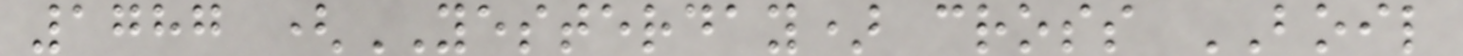1787 (YESTERDAY) cross BOIL
